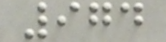974
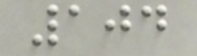104
